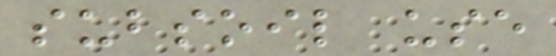subsoil use
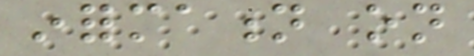information on
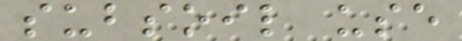subsoil use
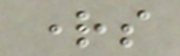rights
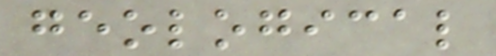geological
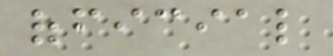official
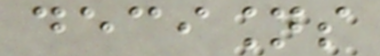decisions
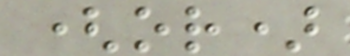(or)
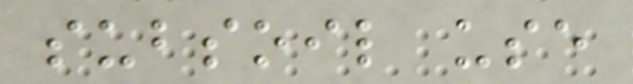subsoil use
